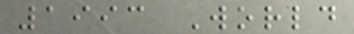1993 World
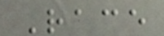Race
